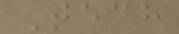Tech
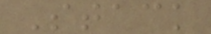Stack
